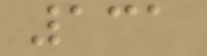131
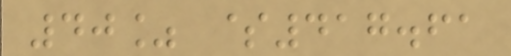40% $417.61
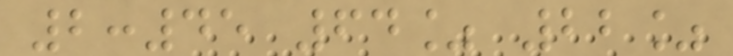2:45 64% 22%
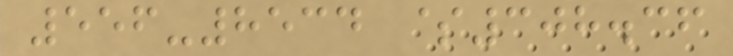556-8534 $308.36
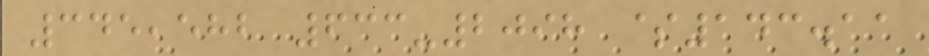345,582 633-2098 $143.11
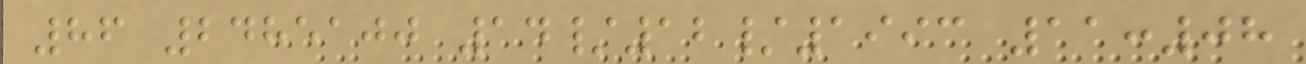86 2485100 14/12/1993 11:08
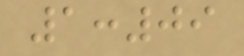1:09
